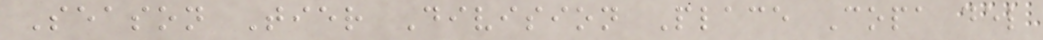Season Tier Division Place Copa del
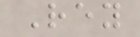Rey
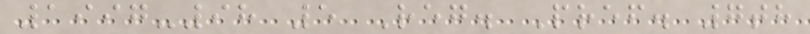1997-98 5 Reg. Pref. 7th
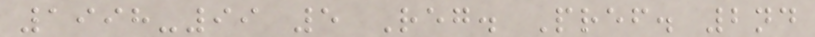1998-99 5 Reg. Pref. 2nd
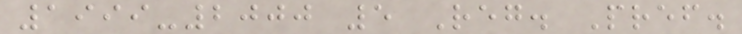1999-2000 5 Reg. Pref.
